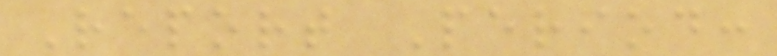Report Period:
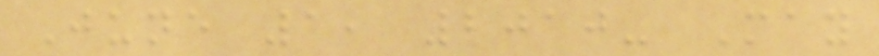June 1, 2010- May
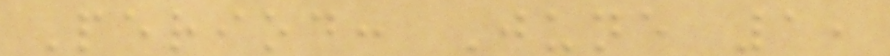Period: June 1,
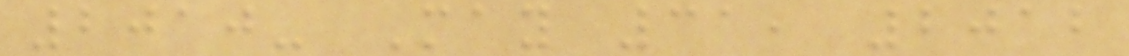2010- May 31, 2012
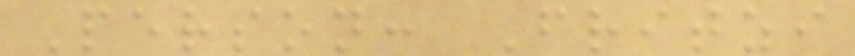Person: Fritzi
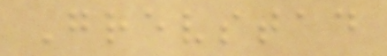Grevstad
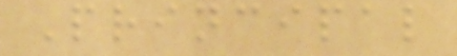Principal
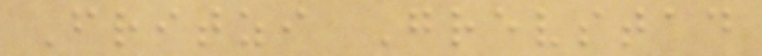Fritzi Grevstad
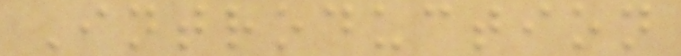Introduction
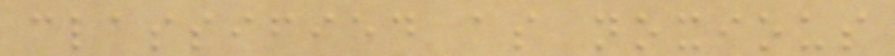classified as noxious
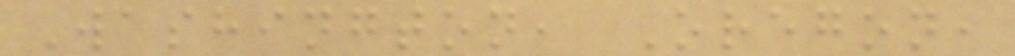Washington, Oregon,
